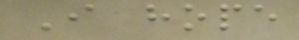I hope
